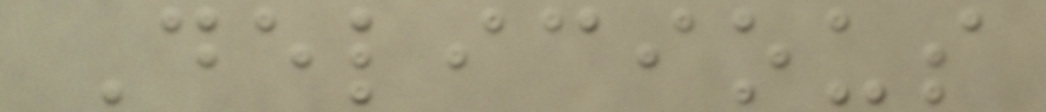Delicious
